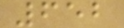652
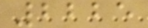2225
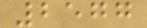2577
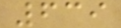639
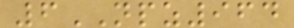6NPZ964
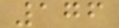176
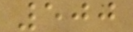500
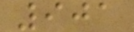901
